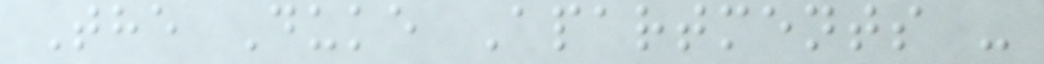The Duke Apartments -
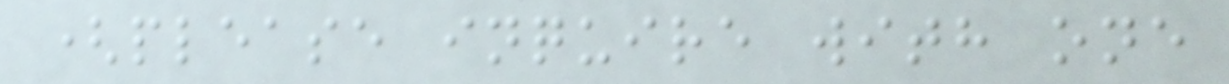(please inquire with one
